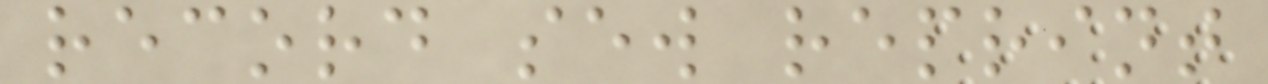record sew reprint
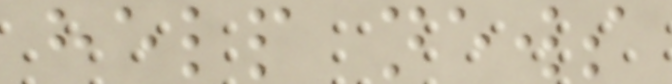help news
